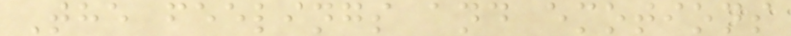The feelings and emotions
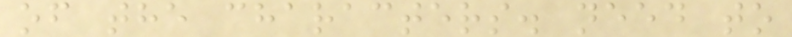of the characters. need to
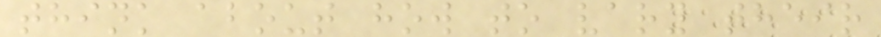think about how to vary their
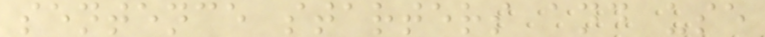sentence starters and use
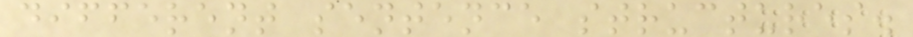different sentence structures.
